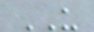US
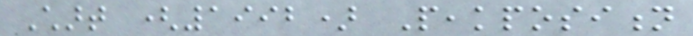Chart (1992) Peakposition
